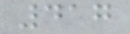417
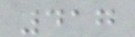417
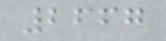2667
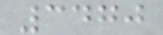3470
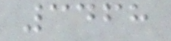3468
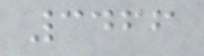3466
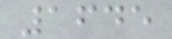1645
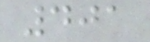401
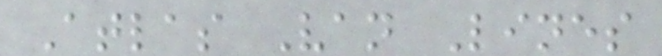Atlas Van Lines
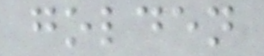golden
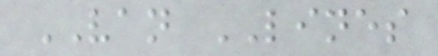VAN LINES
